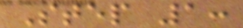Step 1:
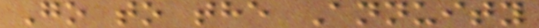Go to the Annuity
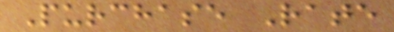Purchase Rate
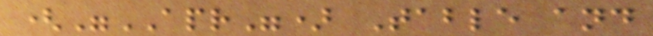("APR") Table and
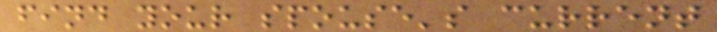find your spouse's current
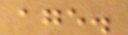age.
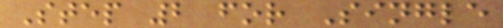Step 2 for Single
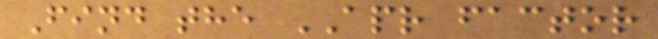Find the APR factor
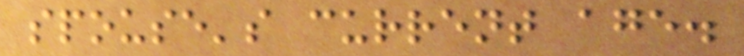spouse's current age.
